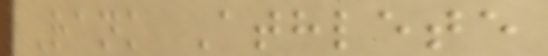Rank Athlete
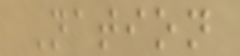Nation
